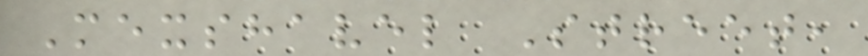Mexshavel Street,
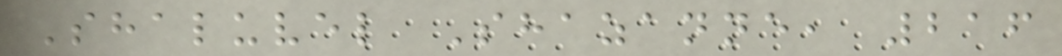Shaluvel Shazanne, 216
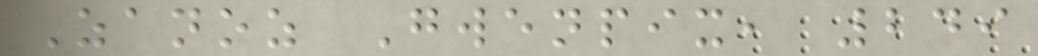Zanoz Gwenpix, 249
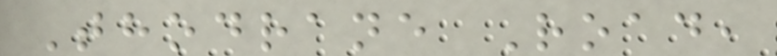Thodrane Road,
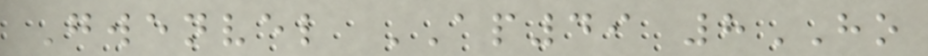Gwenvel AP49 8HO
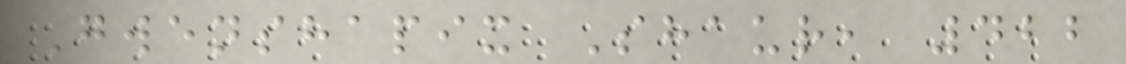Gwenshapix Shaur, 422
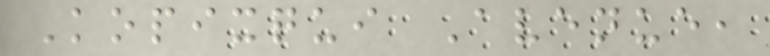Kopixqui Avenue,
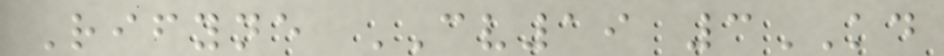Rifyne CV19 3KD
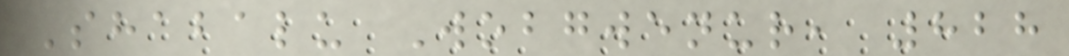Shabalu Wobgwenur, 828
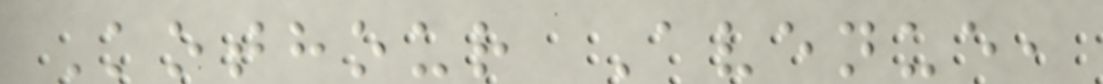Kothour Avenue,
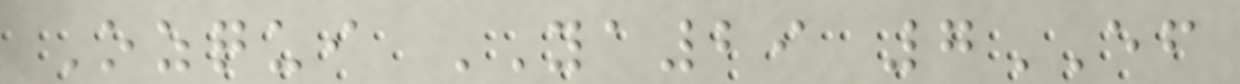Ozqui YA29 7EF
